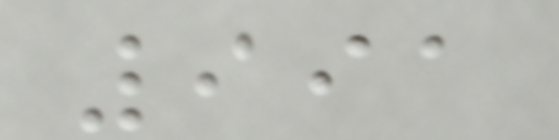991
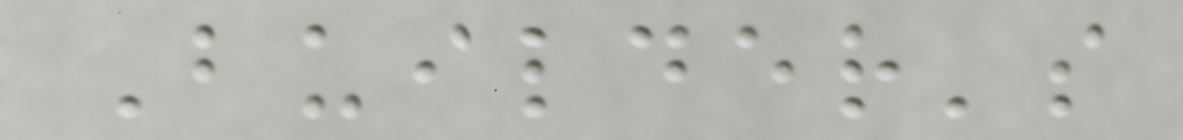Builder's
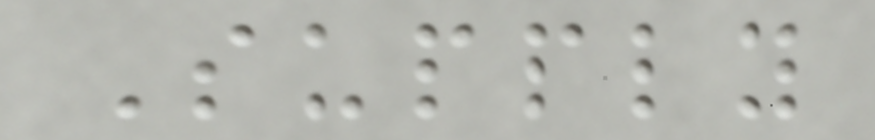Supply
